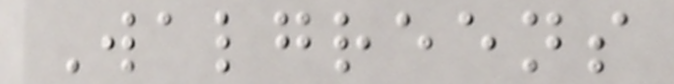Walgreens
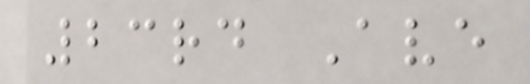23rd Ave
